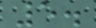5.
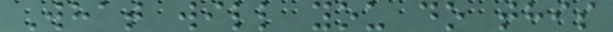What will you do this
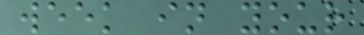week in your
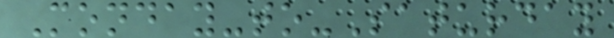Monday-to-Saturday
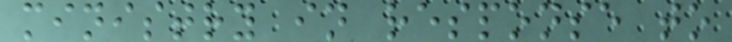ministry in response to
